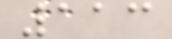113
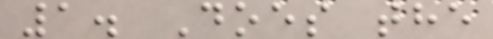1. Does the
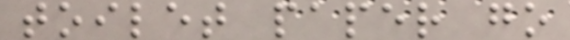toilet paper go
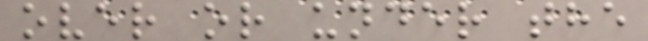over or under the
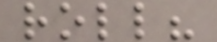roll?
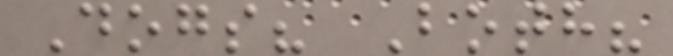Dogs? Both?
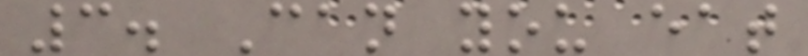3. Can you eat
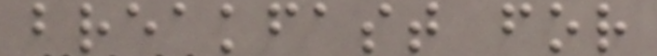breakfast for
